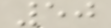50
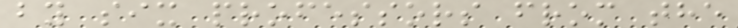by six professors from the
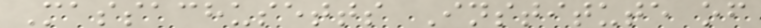Massachusetts Institute of
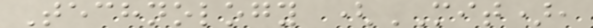Technology (MIT),
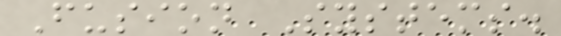Fusion Systems.
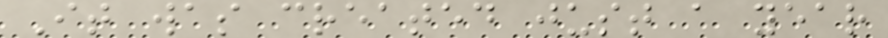It was created just a year
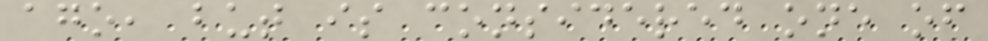ago, but is considered one of
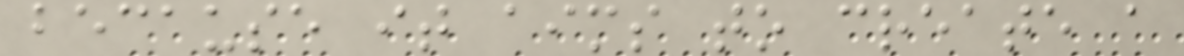because it aims to create a
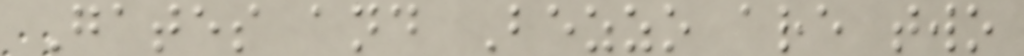Gates and Bezzo are two
